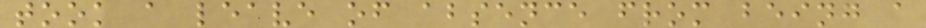took a leave of absence from being a
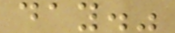day."
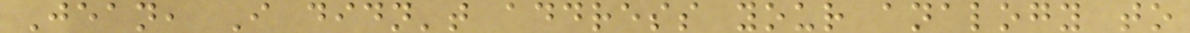Jean, I didn't address your analogy to
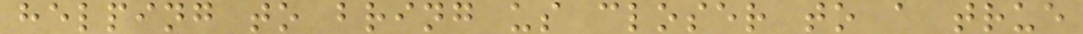helping to bring us closer to a true
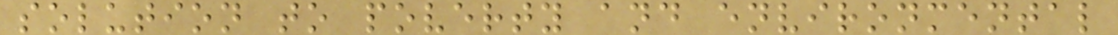solution to poverty and environmental
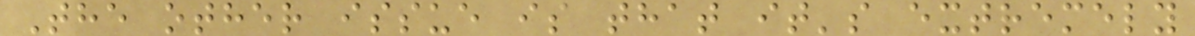The other issue is that it's extremely
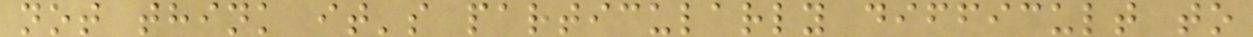not think it's particularly difficult to
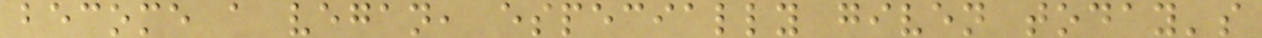become a vegan, especially given today's
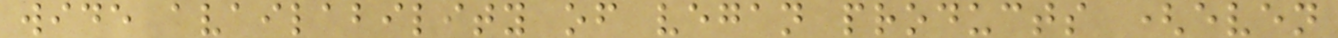wide availability of vegan products (even
